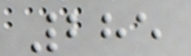285
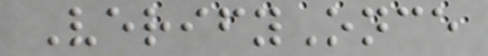VerifyOnce
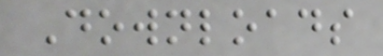Downloads
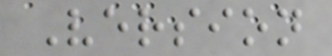Version
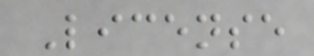License
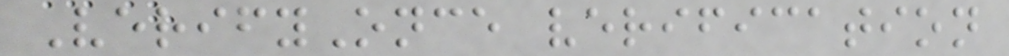VerifyOnce verification
